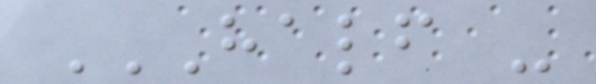HALF -
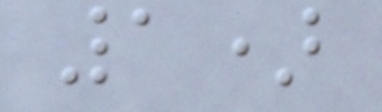1)
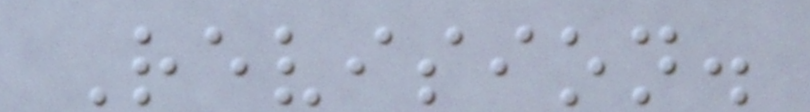Revision.
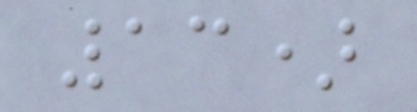13)
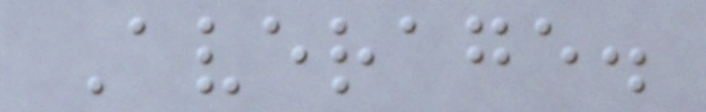Average.
